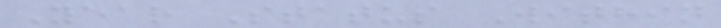Year Status Within
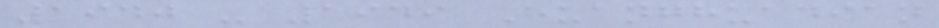1940 - 1949 Huanghuadian
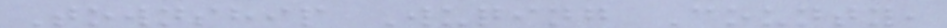Township Wuqing County,
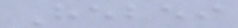Hebei
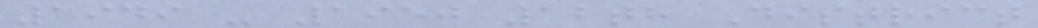1949 - 1950 12th District
